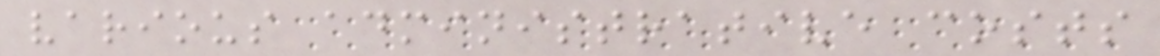various administrative costs
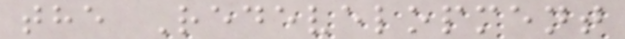the Redevelopment
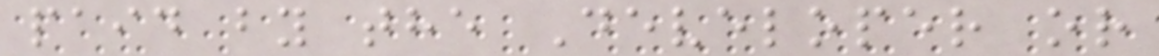paid by the Developer or
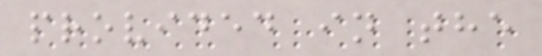provided in the
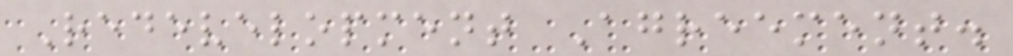Redevelopment Agreement.
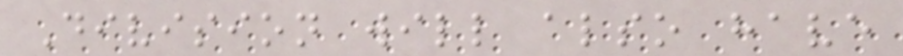Division will also have
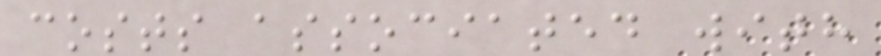costs associated with
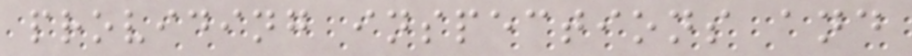providing inspections and
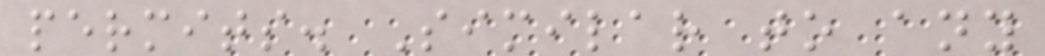permits. Similar to any
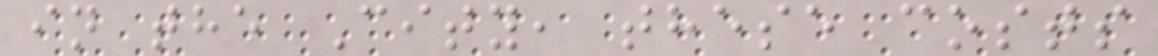in the City, these costs
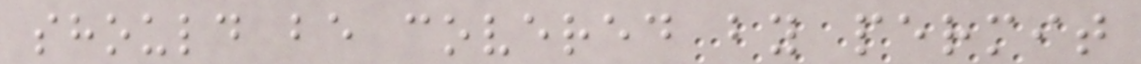should be covered by permit
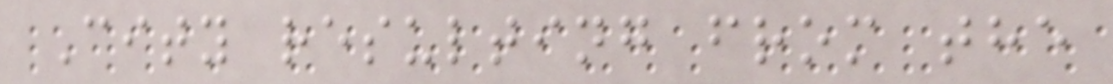City resulting from the
